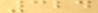324
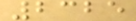2325
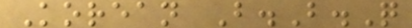Korean B.B.Q
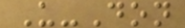U-Don
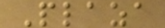Plaza
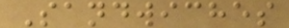Sandwiches
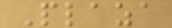Plaza
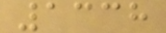1338
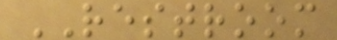RESTROOM
